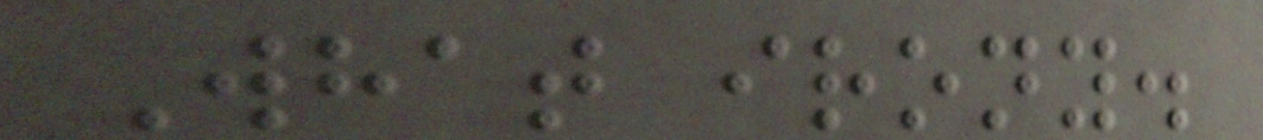What irony.
